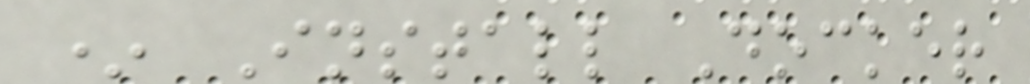* Install Docker
